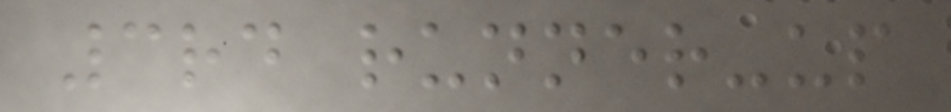3rd runner-up
